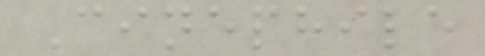Cinephile
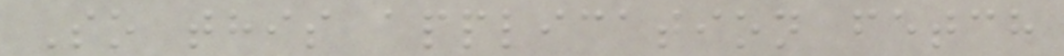So this application fetch
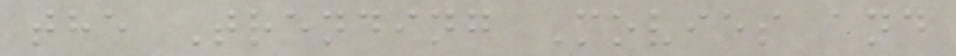the Trending Movies and
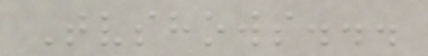Tvshows...
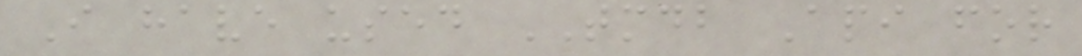I have used TMDB Api for
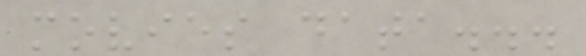movies data...
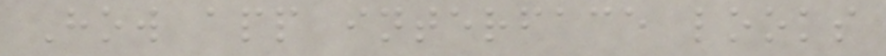How app interface looks
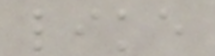like
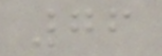76
